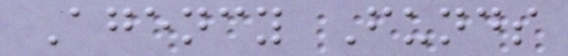Agency Funds
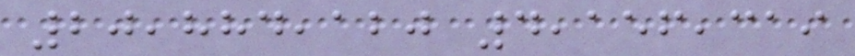20,884,120 4,156,319
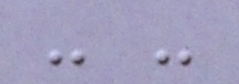- -
